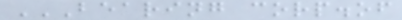BEARING CORP.OF
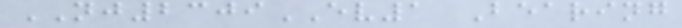NJ2309EV1 Bearing
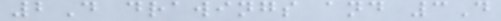2D drawings and 3D
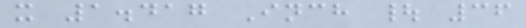x 1.417 Inch | 36
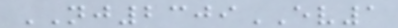NJ2309EV1
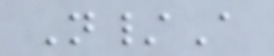N/A
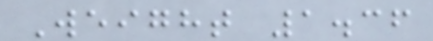Weight 1.36
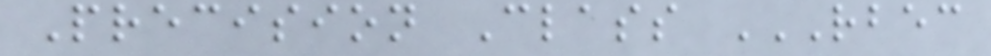Precision Class RBEC
